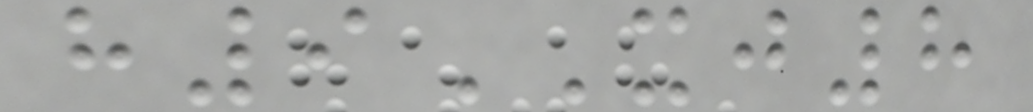h9XJ8
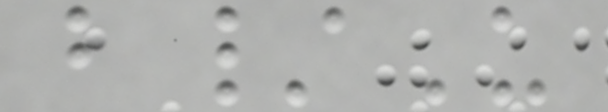b/U
